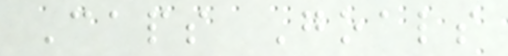Caps Goals
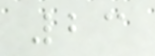23
